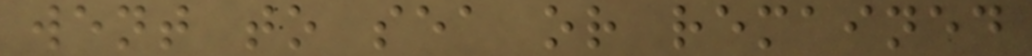went to sea or remained
